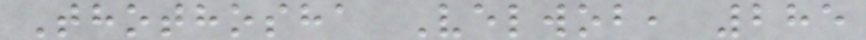Thothosha Velwob, 285
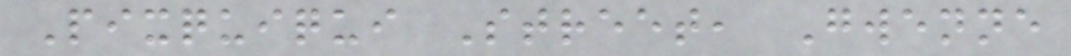Pixquiqui Street, Gwenne
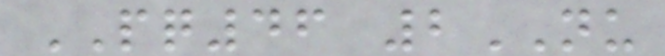PQ46 2NU
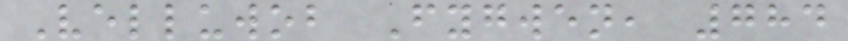Velluwob Fygwen, 784
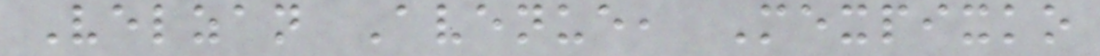Velzan Avenue, Mexpixko
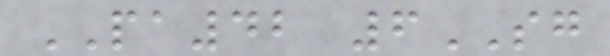PA42 6SG
